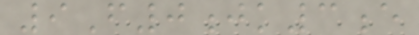9F0jk3e
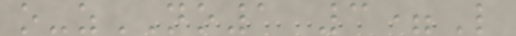o-zNO1 3=L
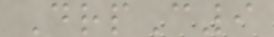DrpC9
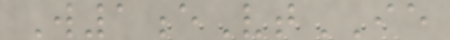W1eVtIE
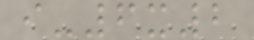i-6x2
